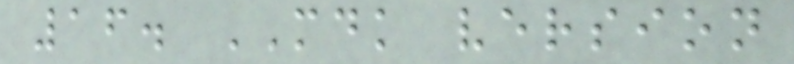16. MDK version
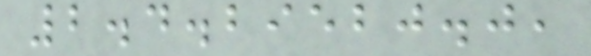2.4.29520.0,
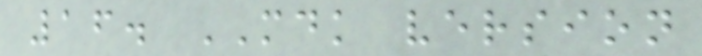16. MDK version
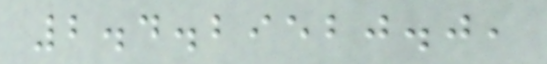2.4.29520.0,
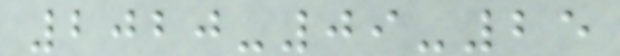2020-09-25
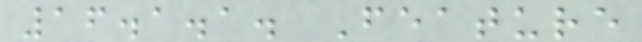16.1.1. Feature
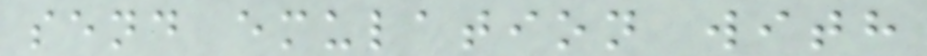send emulation with
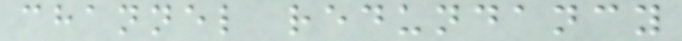channel redundancy
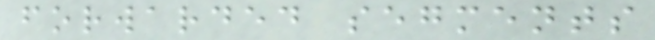forwarded segments
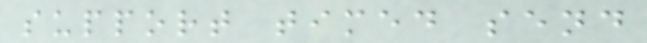support timed send
